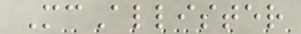McAllister
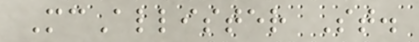McAllister St.
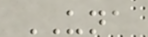UNA
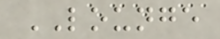LOUNGE
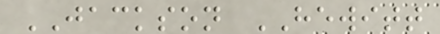JACKSON HEWITT
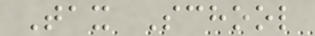Tax School
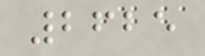2625
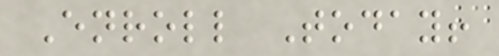Enroll Today!
